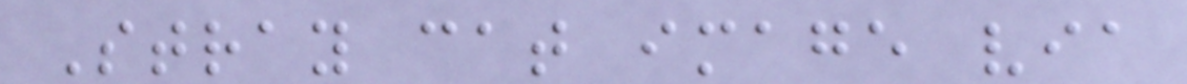Stray cat image via
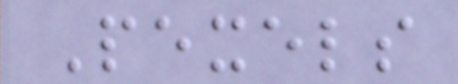Pexels
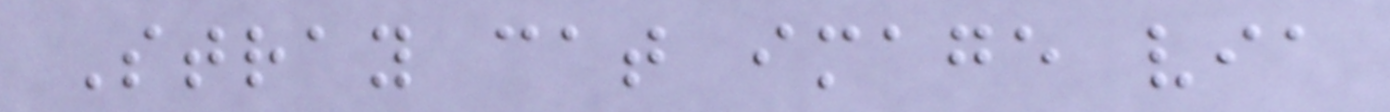Stray cat image via
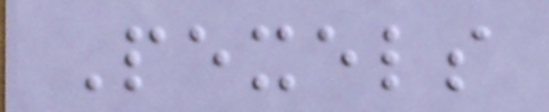Pexels
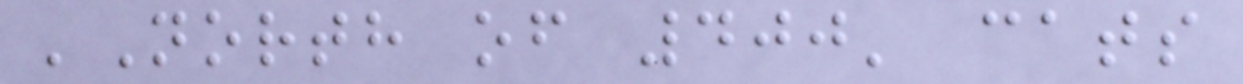'North of 400' cats
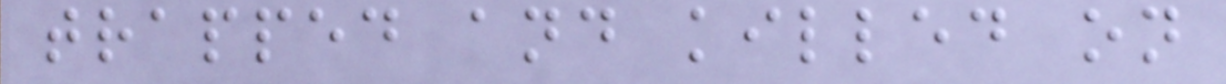trapped and killed on
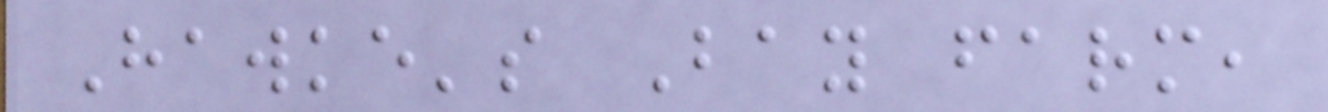Hawke's Bay farm,
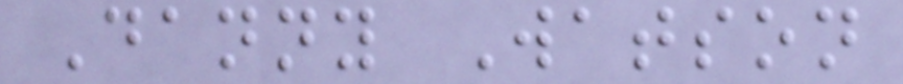Danny Watson
